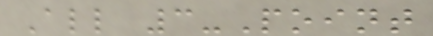All 3-Point
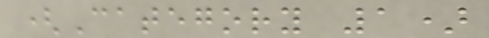(Category 1)
